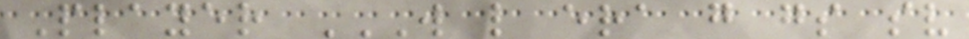Player W L ERA G GS SV
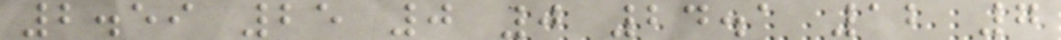2.59 25 0 0 24.1 12 7
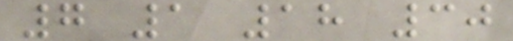7 1 18 30
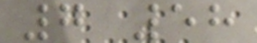7 58
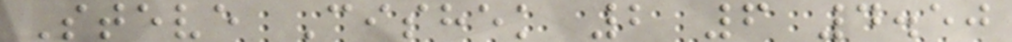Steve Cishek 2 6 4.50
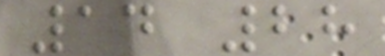14 28
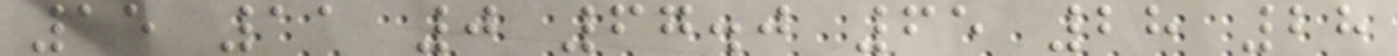15 11 0 67.0 65 28 28
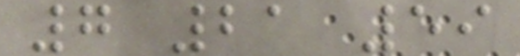7 21 59
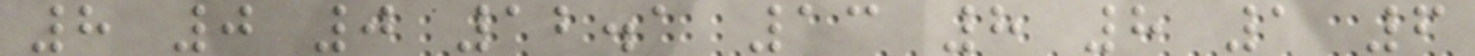8 0 0 12.1 13 8 8 1 6
